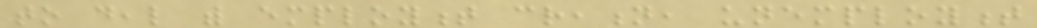to deal with employment creation, unemployment
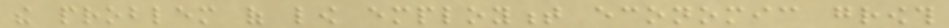the problem of low employment economic growth
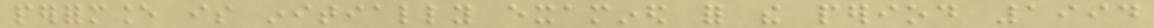performance is initially examined for the period 1994
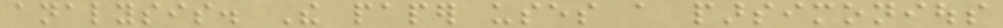analysis. The paper uses a parsimonious
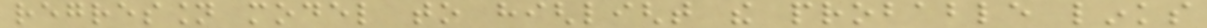regression model to highlight the probable links
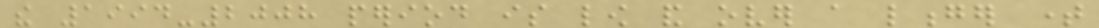the 1994-2008 period is low and over a longer time
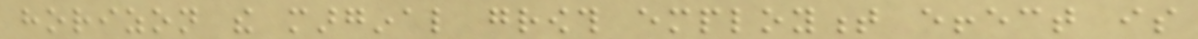horizon the marginal growth employment effect is
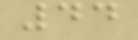44
